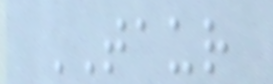TAUR
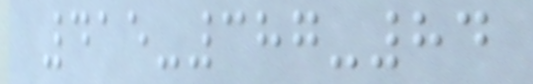415-387-84
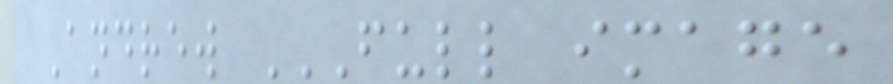Andrew FULL IMAGE
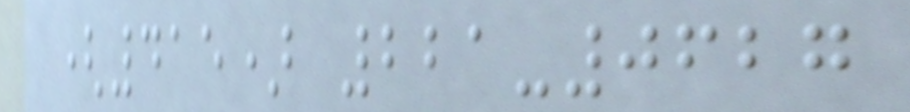(415) 221-0627
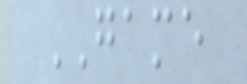GAME
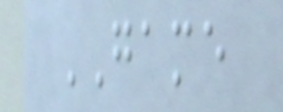GAME
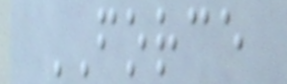FORCE
